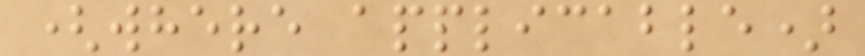(where applicable)
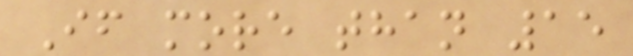If more than 15
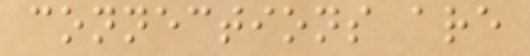connections are
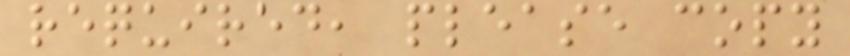required, please copy
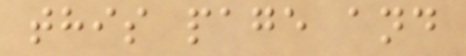this page and
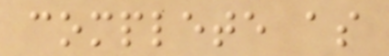complete as
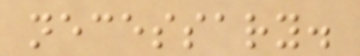necessary.
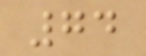74
